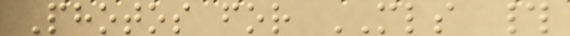Photos for MLS #
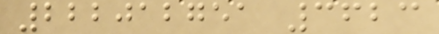222012751 3623
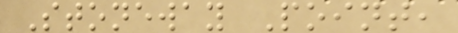Stoneway Point,
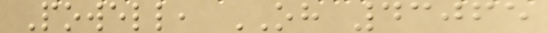Powell, OH 43065
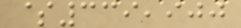$339,900
